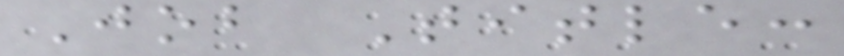Job Title:
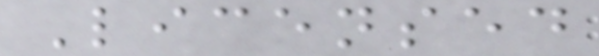Licensed
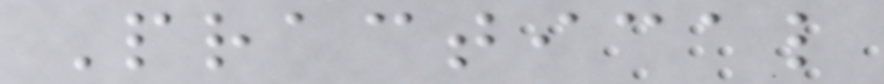Practical
